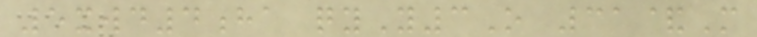5xwd4ha qyY3O 31&M
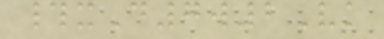#xD7w2Vk
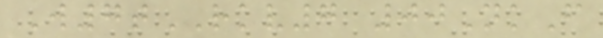W7tRKV7 00NkF
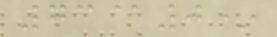73@0*
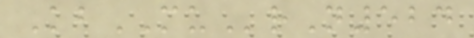KbMUrN524
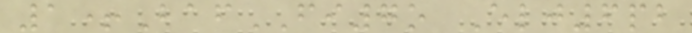1+BafFI7o Elj6pb
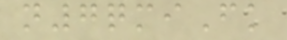n7qmiFk
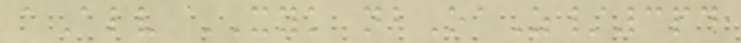aAlv XYK nbOaZ/3pd
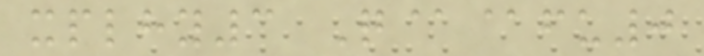xplhy3 Q@@fu0
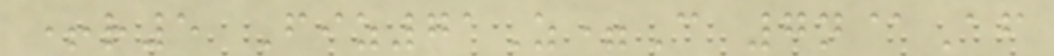+r5 Fiz71Z=C 7n@Af
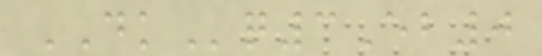DKq3Eb0
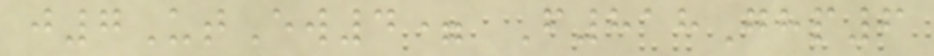j7UtEw4= F818Ghp6
